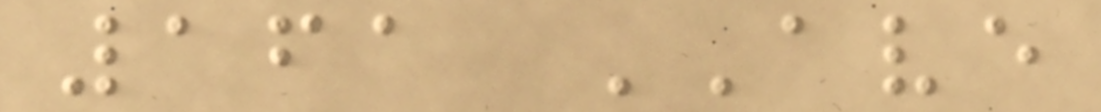161 AVE
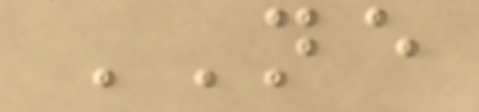NE
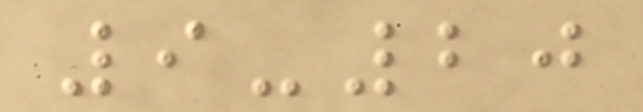9-20
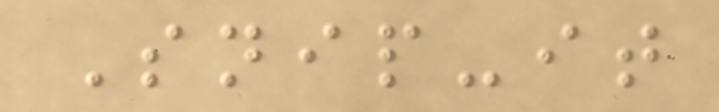Snip-it
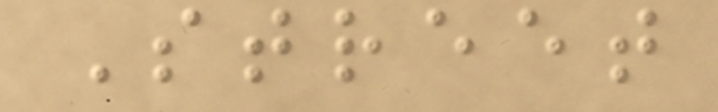Street
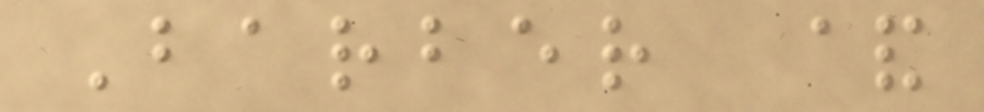Barber &
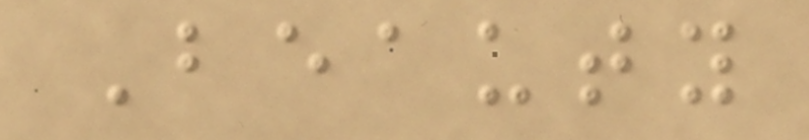Beauty
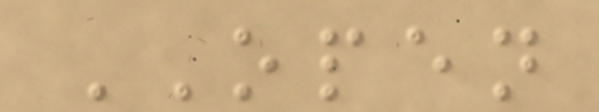OPEN
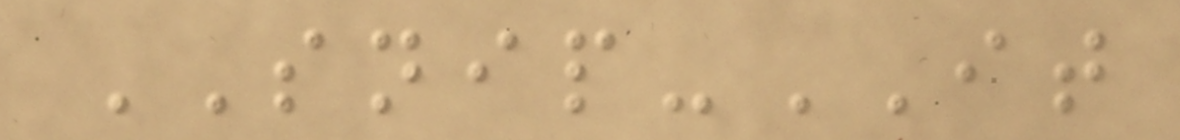SNIP-IT
